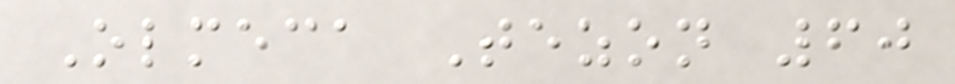Olmeca Tezon 60
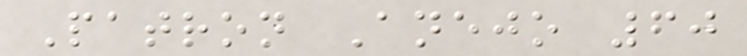Patron Anejo 60
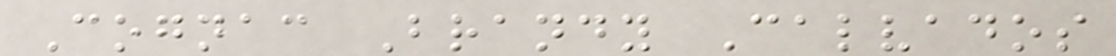Cognac Brandy Calvados
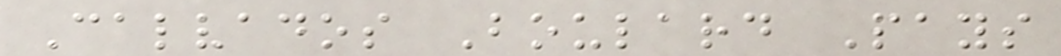Calvados Boulard Pays
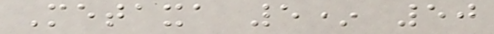Metaxa 5* 50
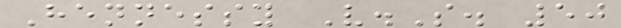Hennessy V.S. 50
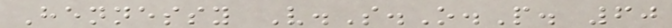Hennessy V.S.O.P. 60
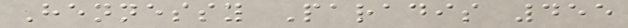Hennessy Paradis 455
